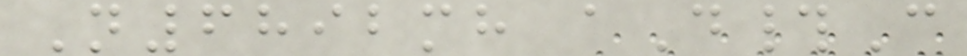N6892mh aD#C
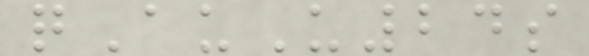qAuU24s
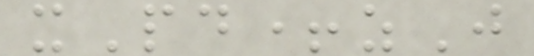xPd+zJ
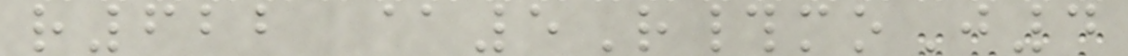r622 @5R#moJ4
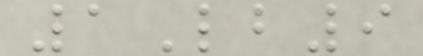1Lb9
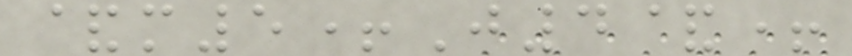&m5+J4&+
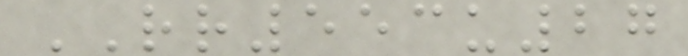RR553u27
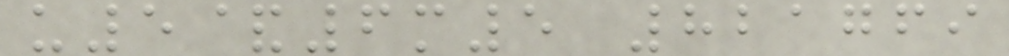u5&6m5 821769
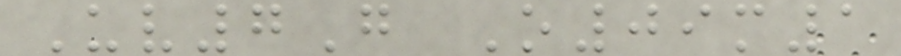Uv7G O09m1
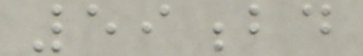59bd
